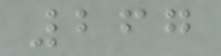267
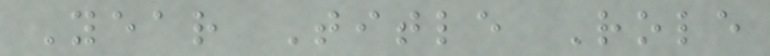Year Title Role
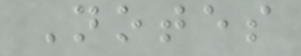Notes
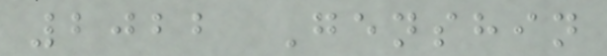2022 Genshin
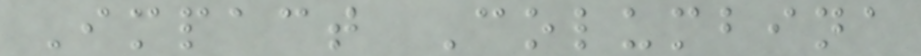Impact Columbina
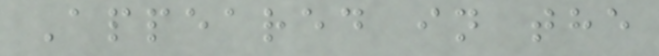Appeared in the
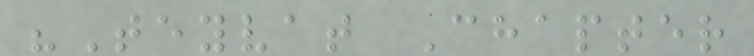"Teyvat Chapter
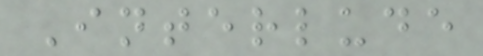Interlude
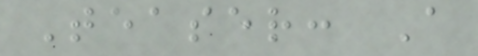Teaser: A
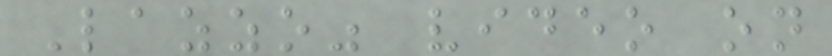Lazzo" video on
